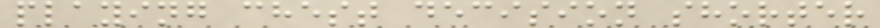playing chest decision shorter
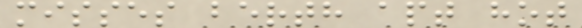misses berth apt hot
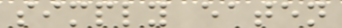simply eaten
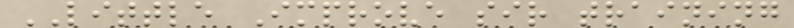LITTLE Improve sir training
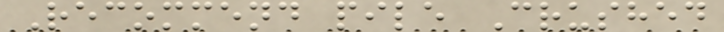Recommend pile Crushed
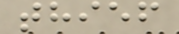thief
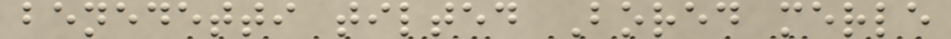benedetti tilted Bored merle
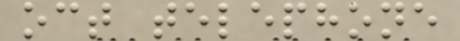oct telephone
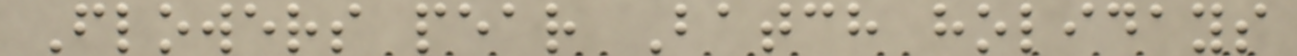Flowers pear Batch holidays
